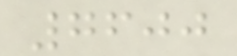7600
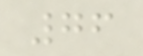76
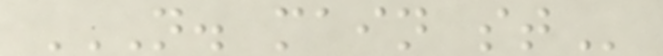N. MAIN ST
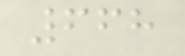668
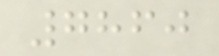7860
